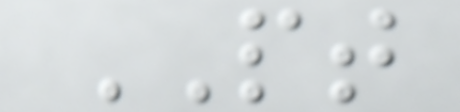PT
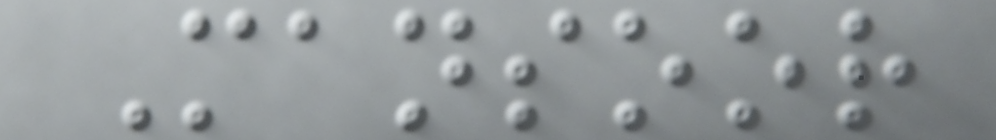Mansoor
